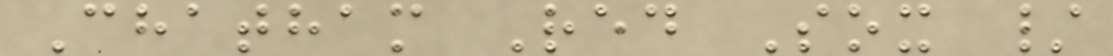Chatham Red Sox /
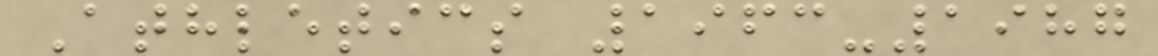Athletics 1963-1987
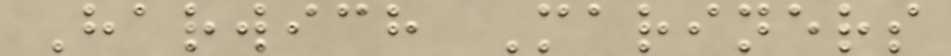Harwich Mariners
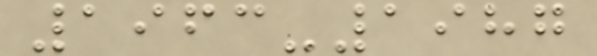1963-1987
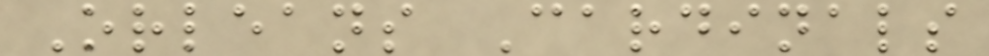Orleans Cardinals
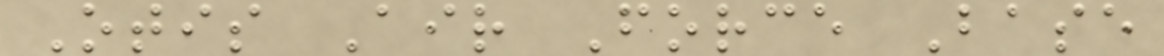Otis Air Force Base
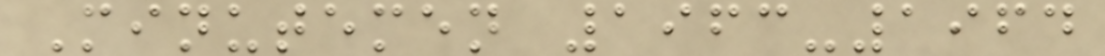Minutemen 1963-1964
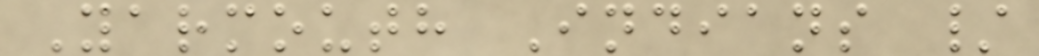Yarmouth Indians /
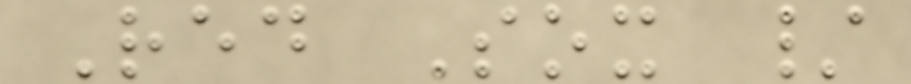Red Sox /
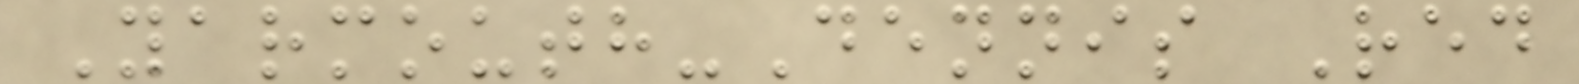Yarmouth-Dennis Red
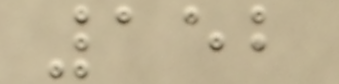152
